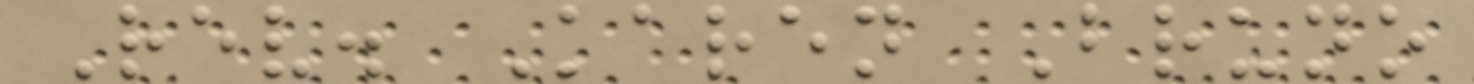Rev. Karen Bruno
